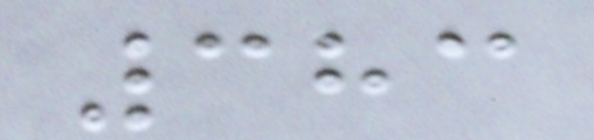383
